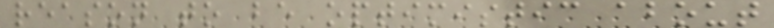reason to be optimistic about
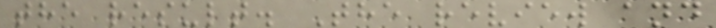the result. The review and
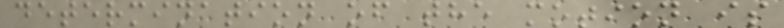determination of the motion is
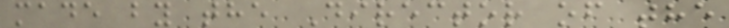made by the Director of the
